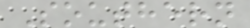Southern
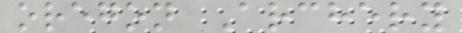oregon Archery
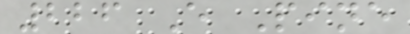226 E Pine
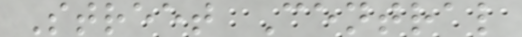Street Central
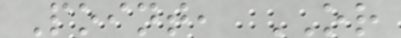Point, OR
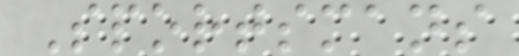Sportsmans
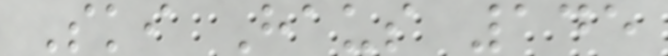Ski Haus 145
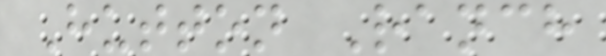Hutton Ranch
